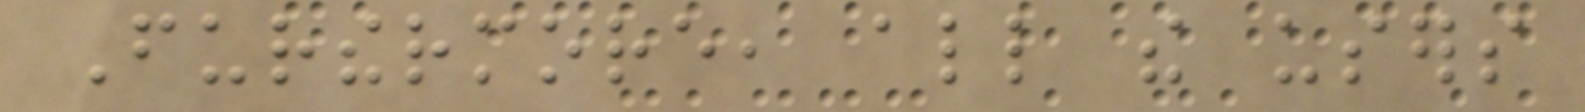Furthermore, all the users
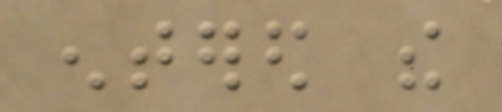entered the
